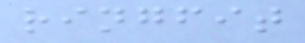ringfit
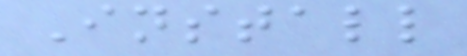Install
